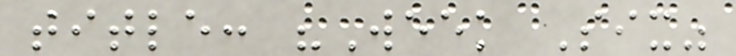title: "Week Six"
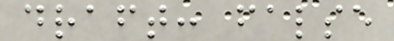draft: false
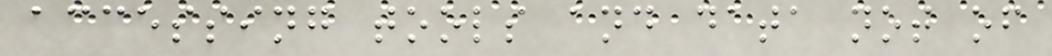accessing tools and data not of
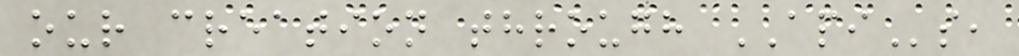our creation through APIs,
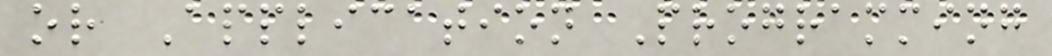or Application Programming
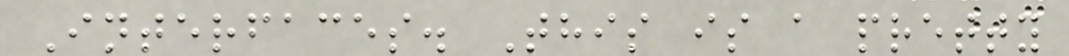Interfaces. This is a pretty
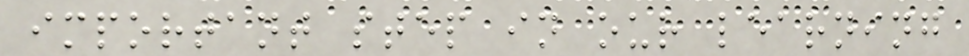important step in our learning
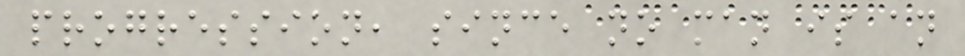progression, since no man is an
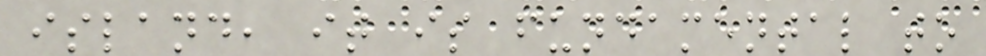island, it is fundamental to
